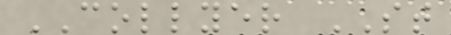COLLYER ST
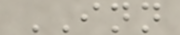INN
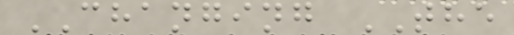CHANGING THE
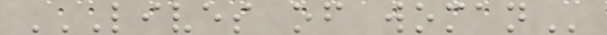LIVES OF WOMAN
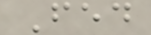Fed
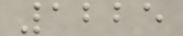1225
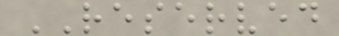RESERVED
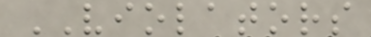VIOLATORS
